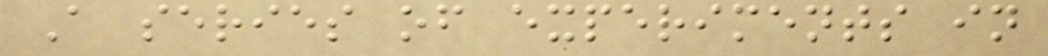A series of experiments in
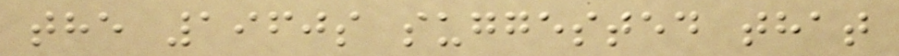the 1960s suggested that
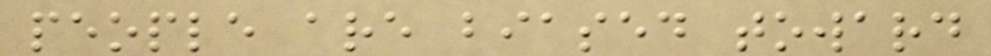people are biased toward
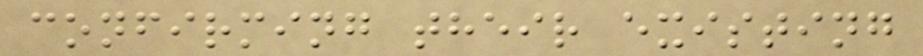confirming their existing
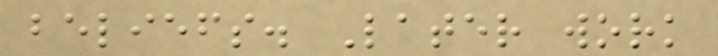beliefs. Later work
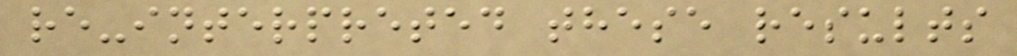re-interpreted these results
